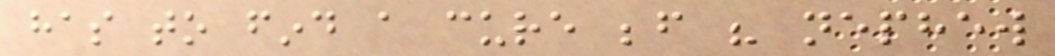has to find a cure before his nephew
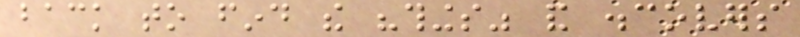back to find the "things" and discovers
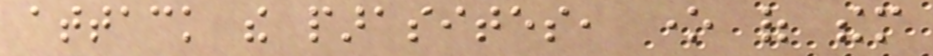attack the parasites, one of them
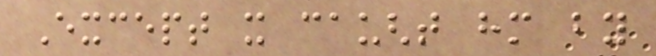Except it caught him by
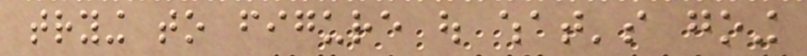trying to figure out what's going
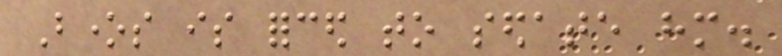Bones is forced to sedate him.
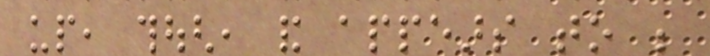up, though, and appears to be
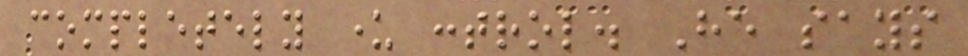completely under control. He says
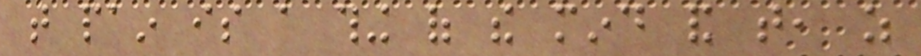that pain is a thing of the mind and that, as
